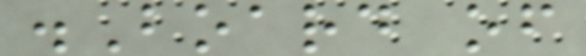.Board of
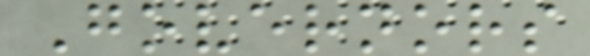Governors
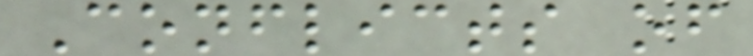Conflicts of
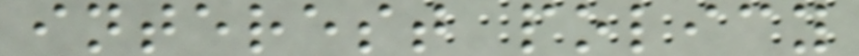interest policy
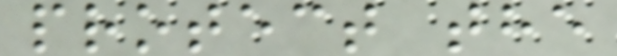protect the
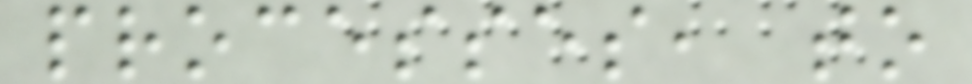processes, to
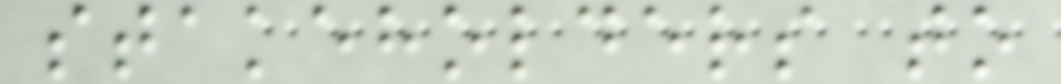stakeholders to
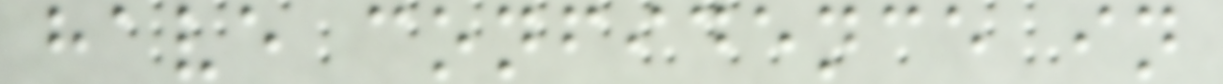have confidence in
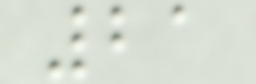21
